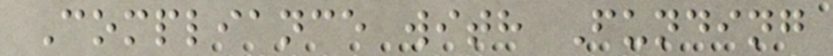Compliance with Funding
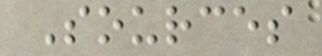Sources
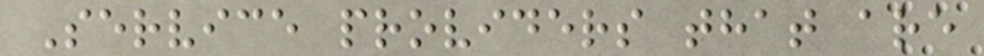Service providers that are
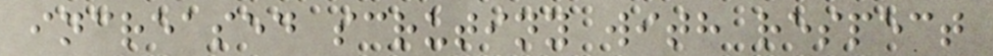increased scrutiny with respect
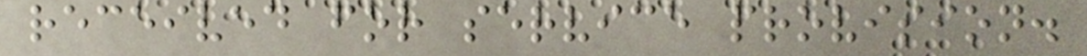received for service provision.
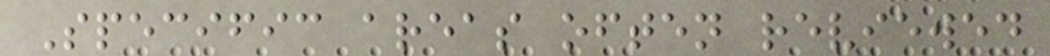Specific areas often reviewed
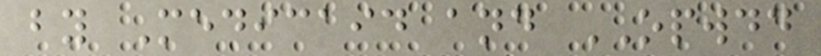by Medicaid and OPWDD
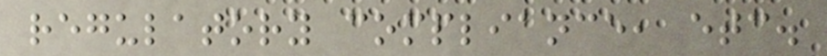regulatory compliance, etc.
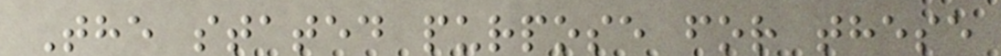The stated purpose for these
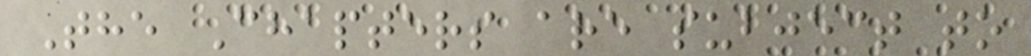The Chapters are subject to
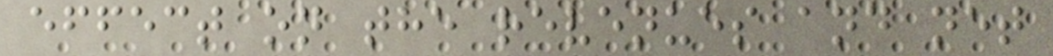effect on the revenues and net
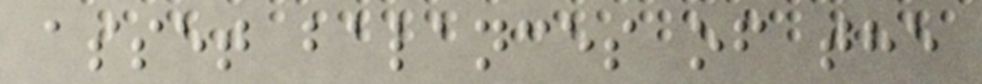asset balances of the
